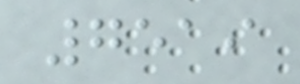7519
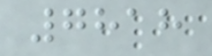7818
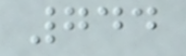744
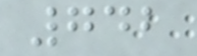742
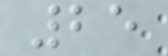25
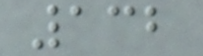132
